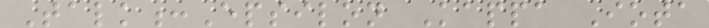Talk:Epsilon Kappa Iota
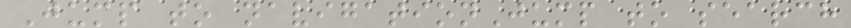Jump to navigationJump to search
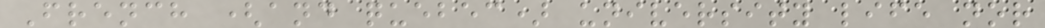French (and quebec) university life nor
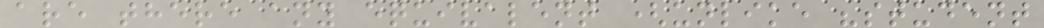are there any equivalent (unlike "student
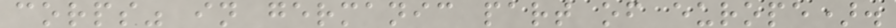corps" in germanic part of europe).
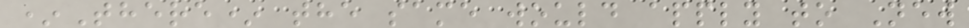*There* the same would apply to New
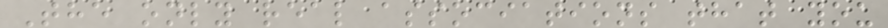The only real associations that you
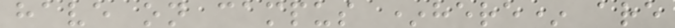have on campus *here* are
